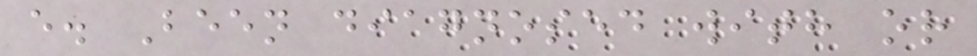e. Been diagnosed with or
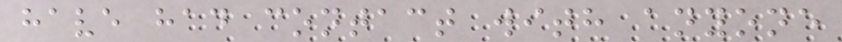have had contact with anyone
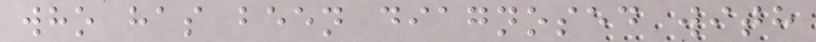who has been diagnosed with
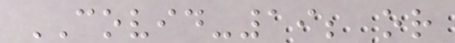COVID-19; or
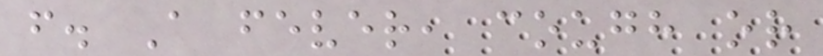f. A fever, cough or
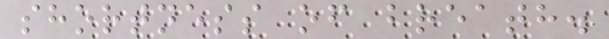shortness of breath.
